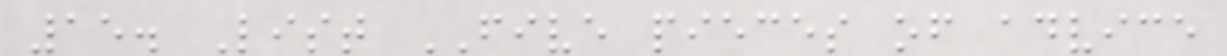15. List FIVE pieces of advice
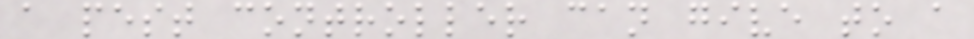a pest controller can give to a
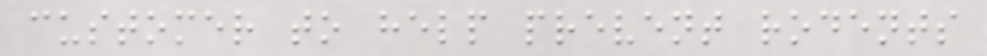customer to help prevent rodents
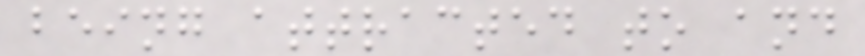being attracted to and
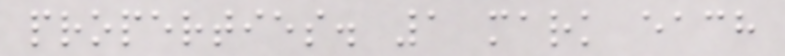properties. 1 mark each
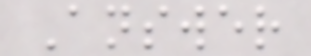Answer
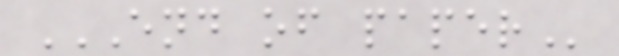END OF PAPER
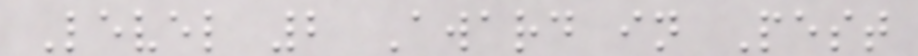Level 2 Award in Pest
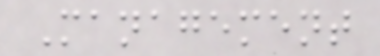Management
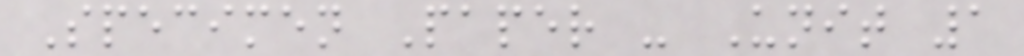Specimen Paper - Unit 1
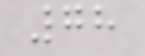78
